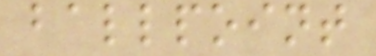ballpoint
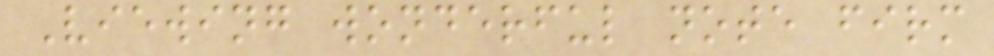Viewing wonderful note firm
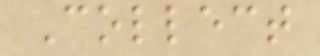Collect
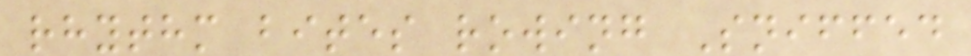rhythm bites rowing Sniffed
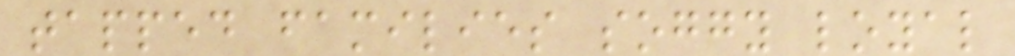tapped families soggy loyal
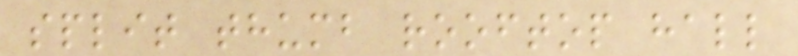split thumb rooftop hall
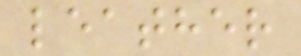leather
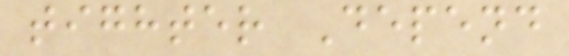tighter Depend
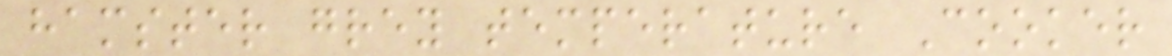hamster grey temperature Cooker
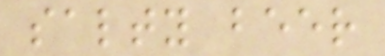salty beer
